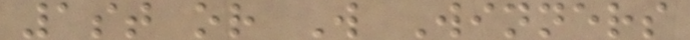1st or W Winners
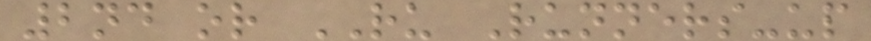2nd or RU Runners-up
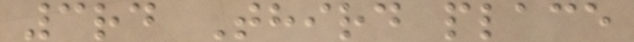3rd Third place
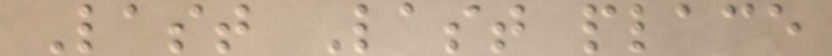Last Last place
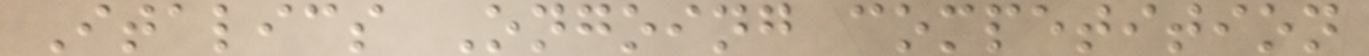Italics Ongoing competition
